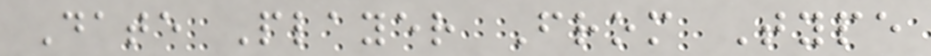Date Player From Type
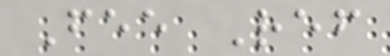Fee Ref
